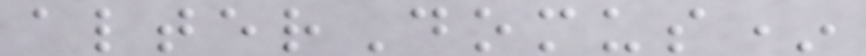alterDomus*
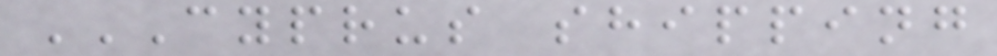CYPRUS SHIPPING
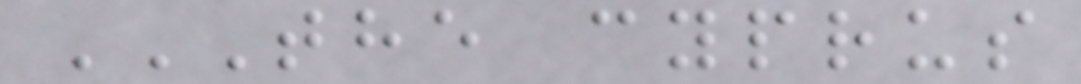THE CYPRUS
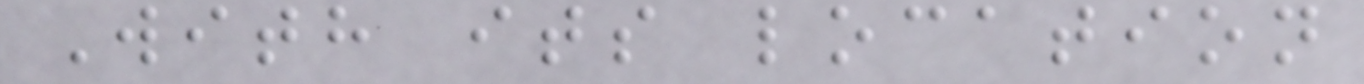With its location
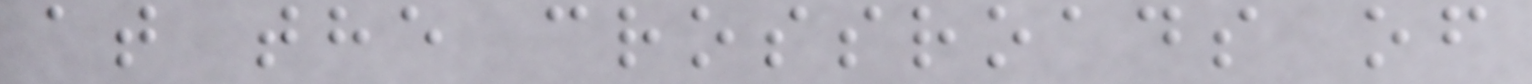at the crossroads of
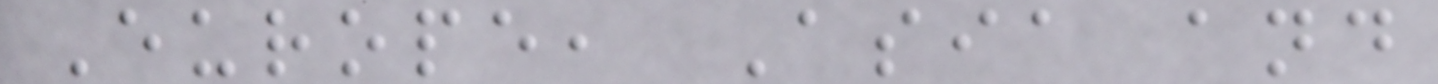Europe, Asia and
